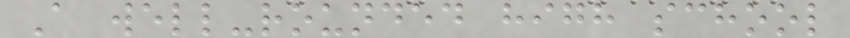A well-rounded high school
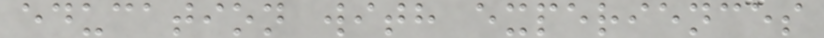education with experiences
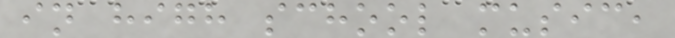in high school music,
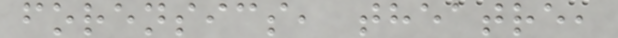forensics, theatre,
